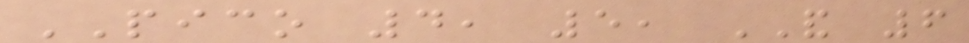PICO 4, 5, AND 6
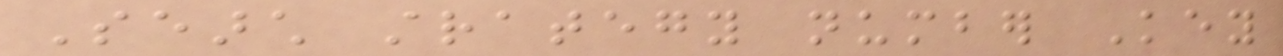Search strategy number Key
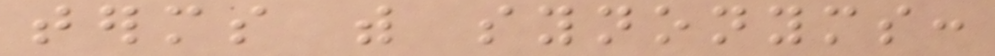terms with synonyms:
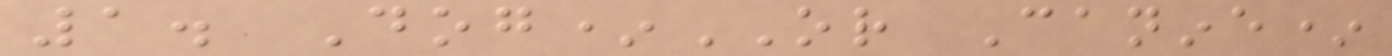1. Dog*OR Canine*
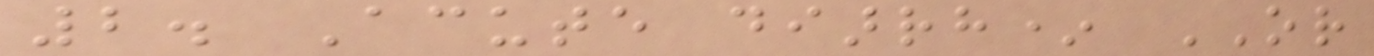2. Acute diarrh* OR
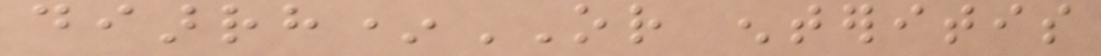diarrh*OR enteritis
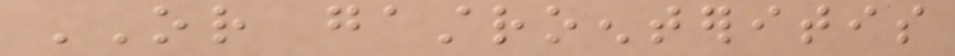OR gastroenteritis
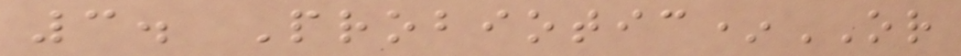3. Probiotic*OR
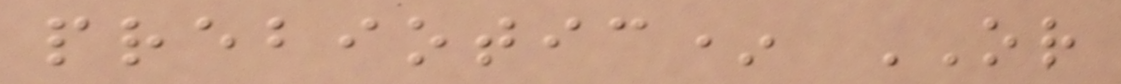prebiotic* OR
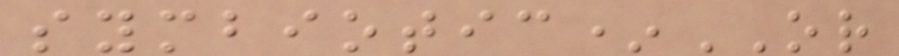symbiotic*OR
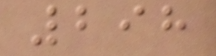298
